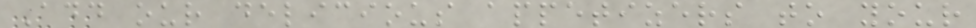Add our delicious appetizers to your
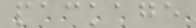package
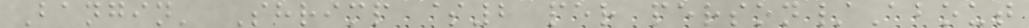Bangin' Shrimp $2 per person/About
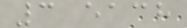3 each
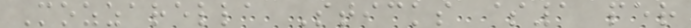Mozzarella Sticks $1 per
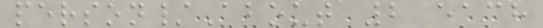person/About 2 each
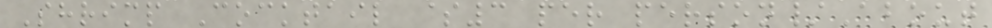Shrimp Cocktail $3 per person/About
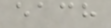each
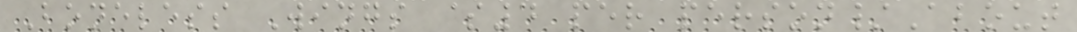Boneless Wings $4 per person/About
